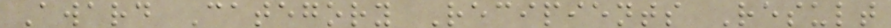Award Category Recipients Result
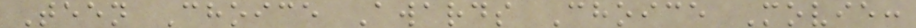Teen Choice Awards Choice Movie:
